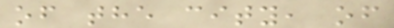of the city, of
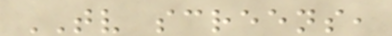TV screens,
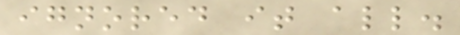ignored it all.
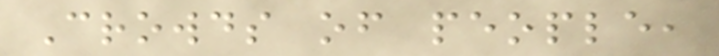Crowds of people,
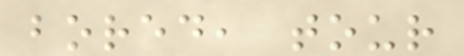bored, tour
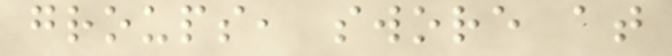groups, swore at
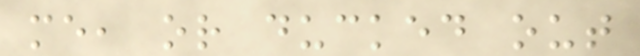me, or ducked out
